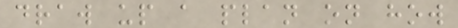draw up a plan on how
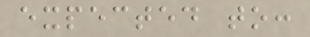expected to:
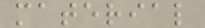material
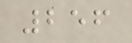256
